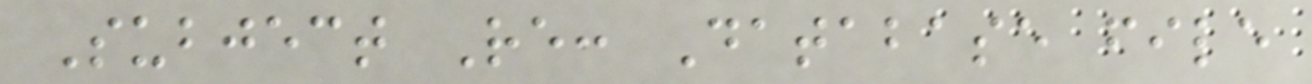Subject Re: Database file
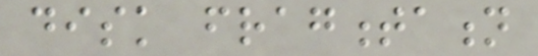disk fragmentation
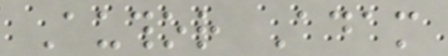Author Adam
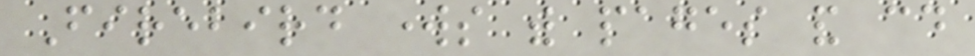Firebird works with pages and could
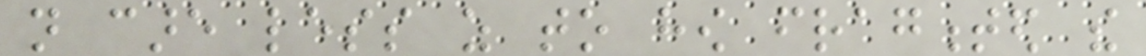not care less as to how fragmented the
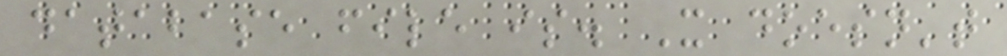database file is. It doesn't
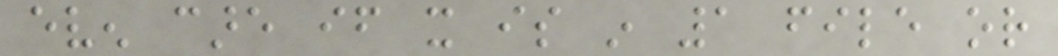even care if it is in 1 file or
